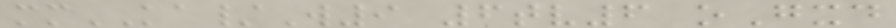mmKA/W9 6tv6 oGxd
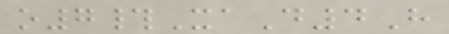o7#XaD4H
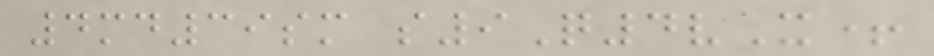4md39sm s9Q4vX+
